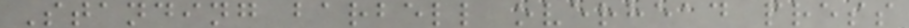Standing barbell overhead press
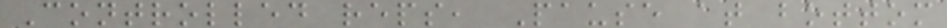Controlled reps, Pause at bottom
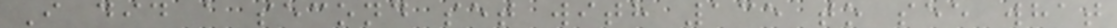I did a second set with 135 to see what
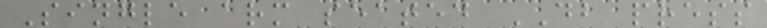Single arm seated DB press
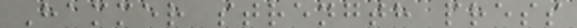Hammer strength press
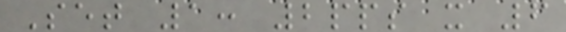Set 1: 2pps x 6
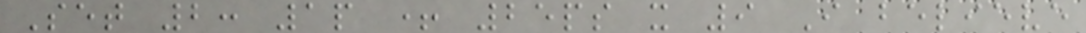Set 2: 1p + 25ps x 9 I believe
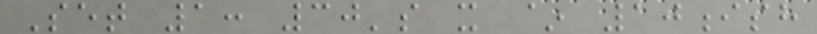Set 1: 30's x ~ 10ish
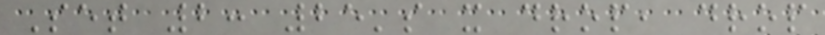Set 2: 25's x drop, drop
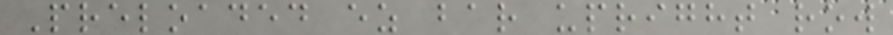Preloaded ez bar upright row
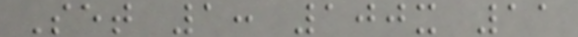Set 1: 100x 11
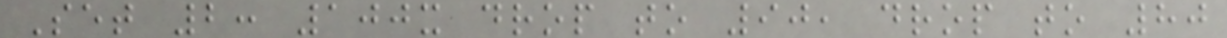Set 2: 100x drop to 90, drop to 80
